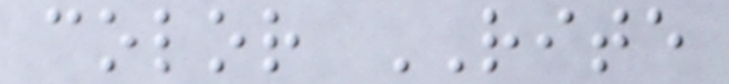color RITE
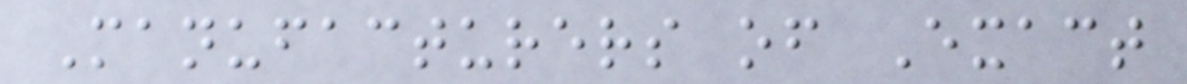Manufacturers of Exact
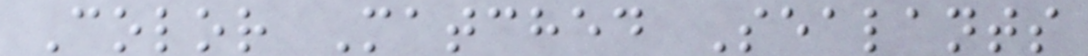Color Matched Sealants
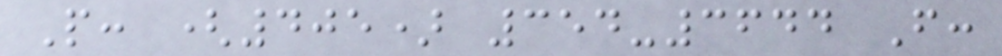P: (405) 354-3644 F:
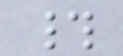#
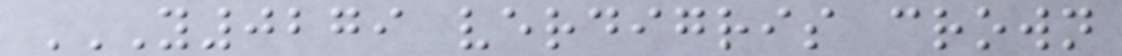Y0279 VERDIGRIS CROWN
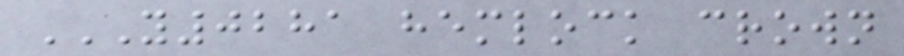Y0281 HEMLOCK CROWN
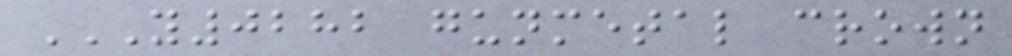Y0282 GUNMETAL CROWN
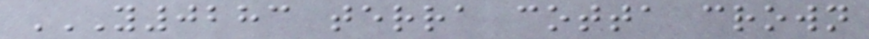Y0283 TERRA COTTA CROWN
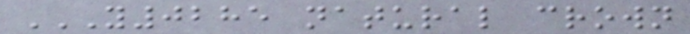Y0285 NATURAL CROWN
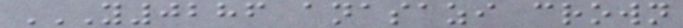Y0286 ANASAZI CROWN
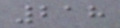218
